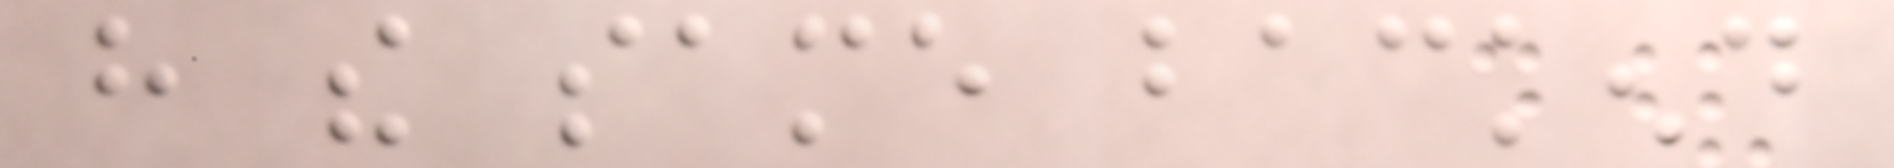have the same backend
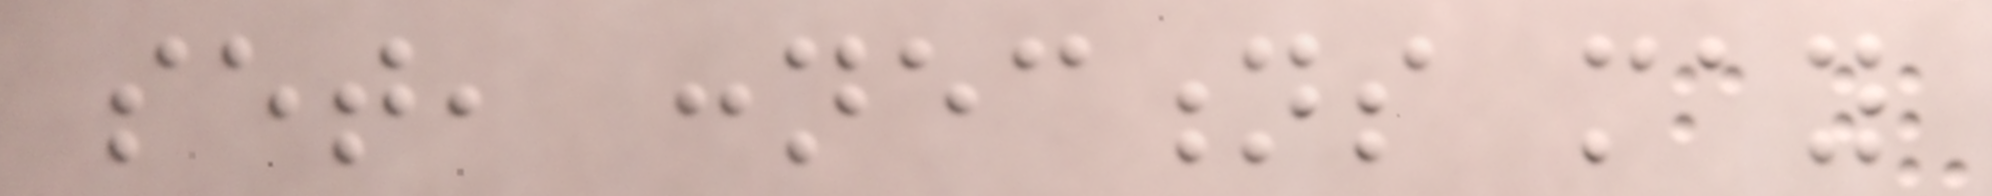set, connections may
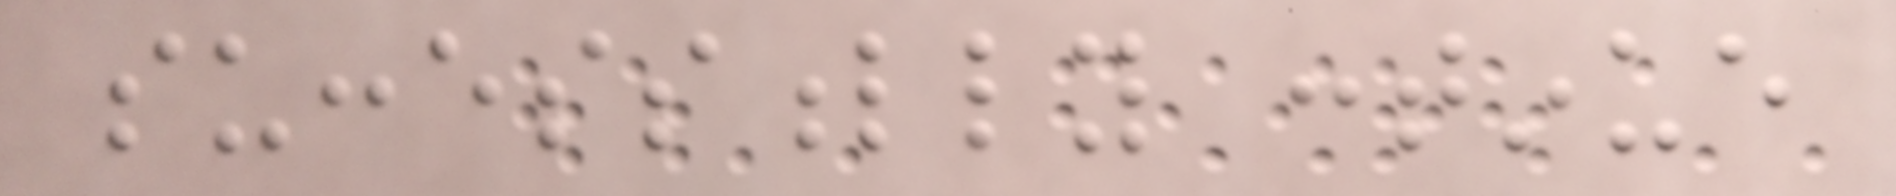successfully continue
